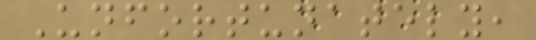Unfortunately,
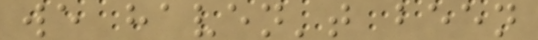we haven't been
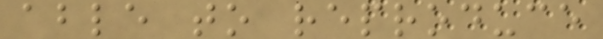able to reproduce
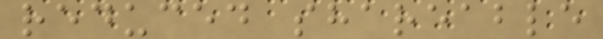reduced shareable
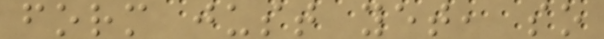form just yet, so
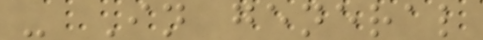- In general
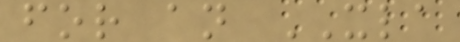for an XLA
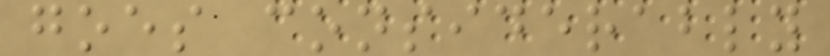goes considerably
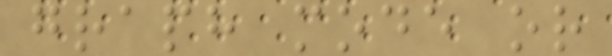graph mode or
